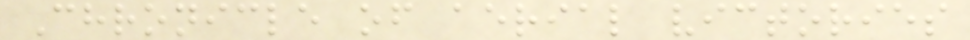Chronicle of aerial victories
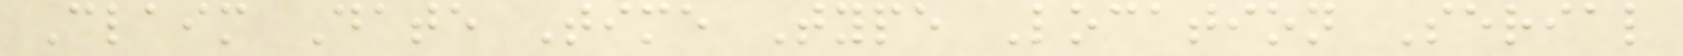Claim Date Time Type Location Serial
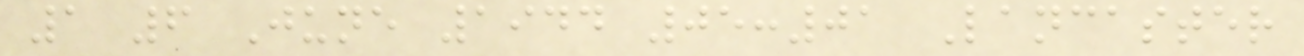1 6 June 1944 05:01 Lancaster
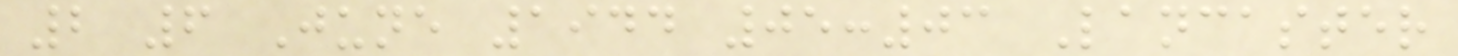2 6 June 1944 05:03 Lancaster
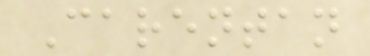Carentan
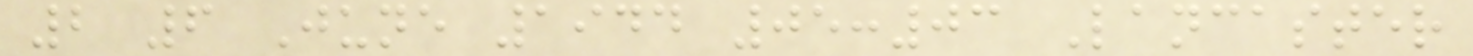2 6 June 1944 05:03 Lancaster
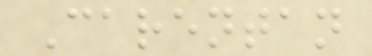Carentan
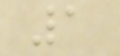1
